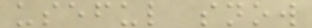useful snow
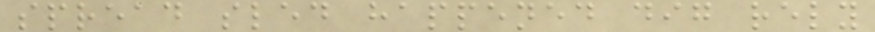spread sled happened dig rely
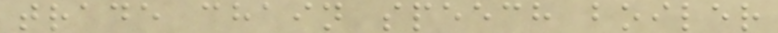trade chain speech boiler
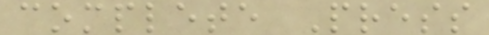complete Press
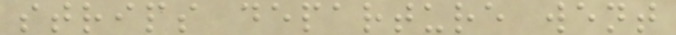strips departure went
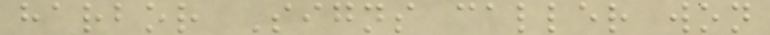harbor Signs caller won
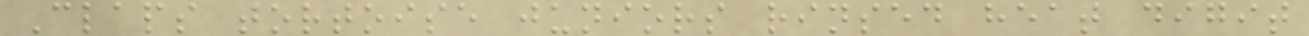Claps tortoise juniors rinsed heat digit
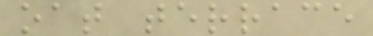oat terrace
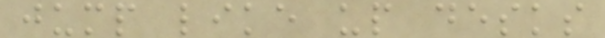jump like up desks
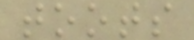toots
